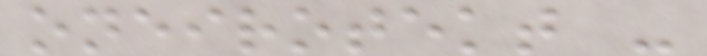oneirotekt -
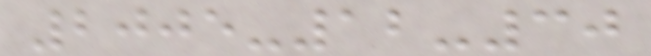2005-12-30
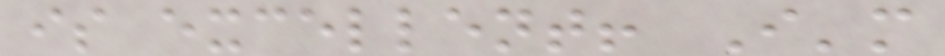is excellent! I'm
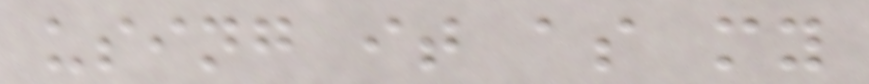using it as my
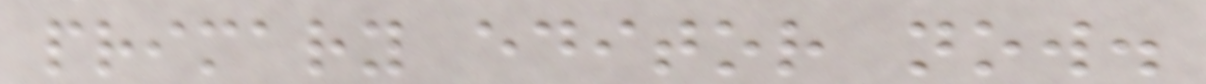primary editor now.
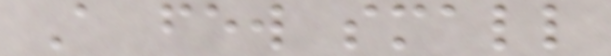A few small
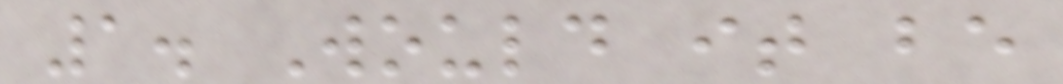1. Would it be
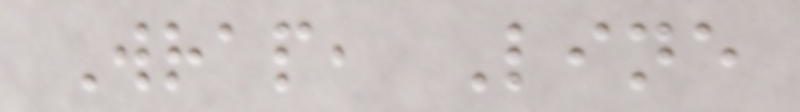Wrap, Line
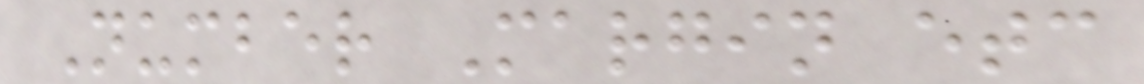Number Margin etc
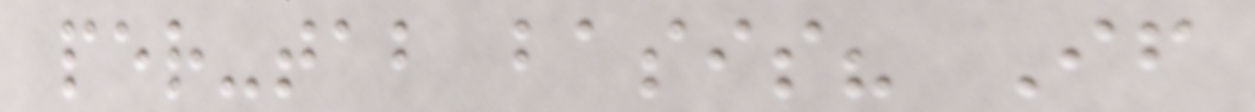per-tab basis? If
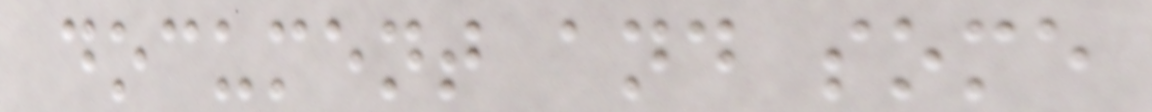document and some
